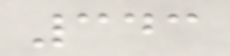343
